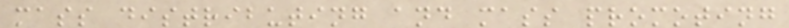mass distributing and mass promoting
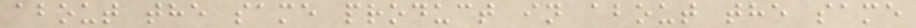about the same product in about the same
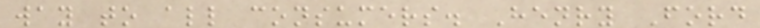way to all consumers. Henry Ford
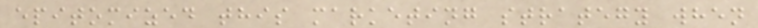epitomized this marketing strategy when
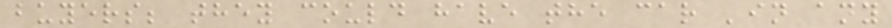buyers; they could have the car 'in any
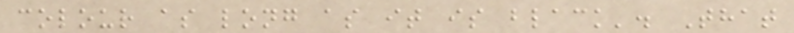colour as long as it is black'. That
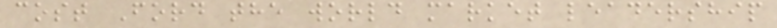cost Ford the world market leadership
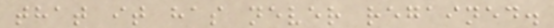that it has never regained.
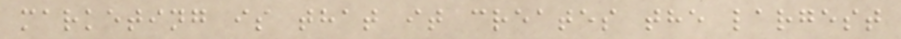marketing is that it creates the largest
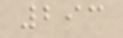293
